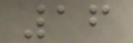16
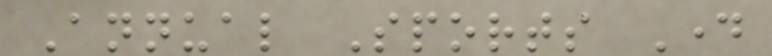Annual Sports Day
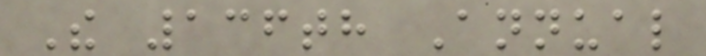The 136th Annual
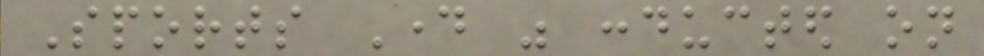Sports Day was conducted on
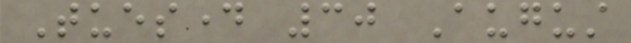Tuesday 30 August
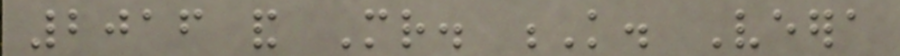2016 and Mr. K. Veera
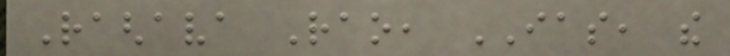Raghava Rao, IAS, the
